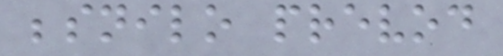besnilo prevod
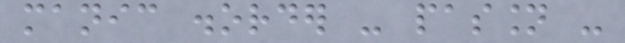manic disorder - passion -
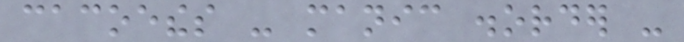cacoethes - manic disorder -
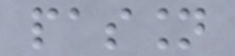passion
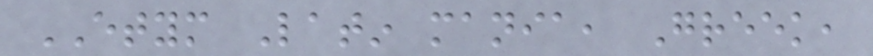ETYM Latin mania, Greek,
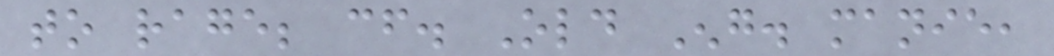to rage; cf. Old Eng. manie,
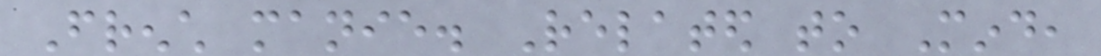French manie. Related to Mind,
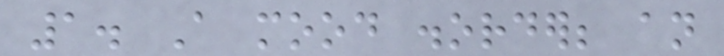1. A mood disorder; an
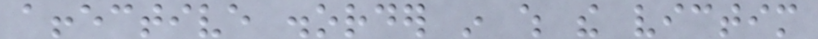affective disorder in which the victim
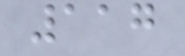117
